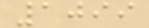1099
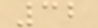32
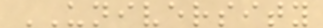UNIVERSITY
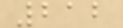212
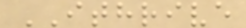ITHRIVE
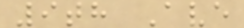9th Ave
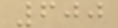600
